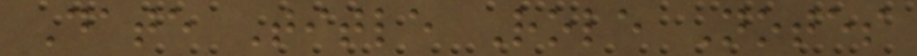Date Title Role Notes
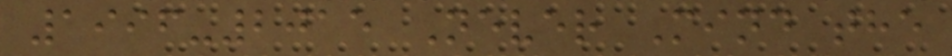1996-2015 Never Mind the
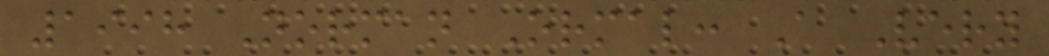1998 Norman Ormal: A Very
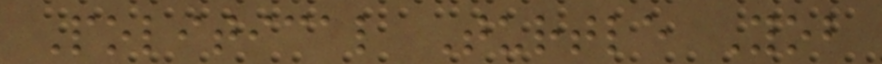Political Turtle Yob
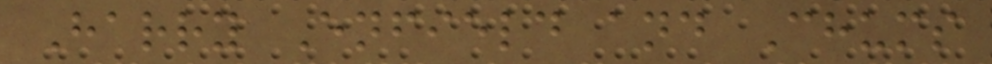Harry Enfield and Chums
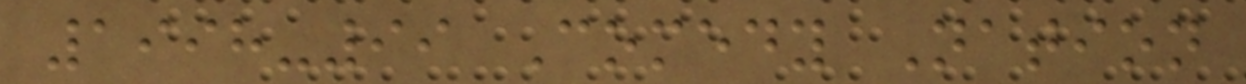1998-99 Comedy Nation
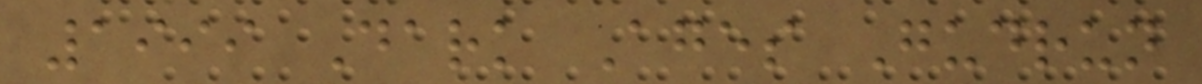1999 Dark Ages Gudrun
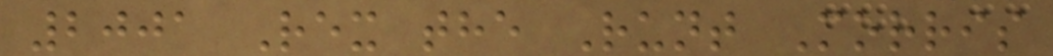2001 Rex the Runt Morris
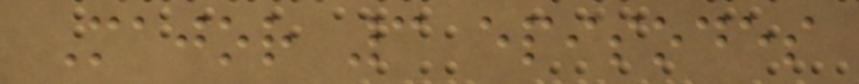Major 3 episodes
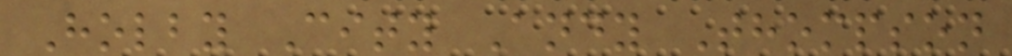Holby City Andy Thompson
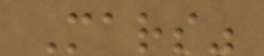Mars"
